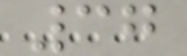37
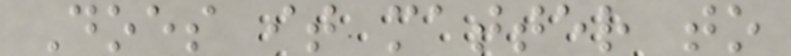Does it matter to
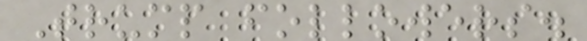Trump followers.
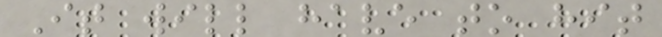It will have to hit
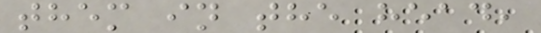them in the head,
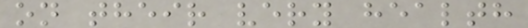on their very health
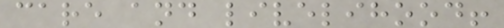care and livelihood!
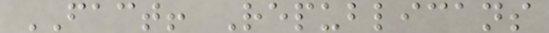FACT! Republicans
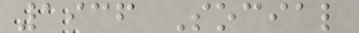1936 Social
